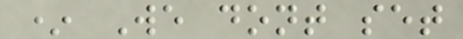* We dont set
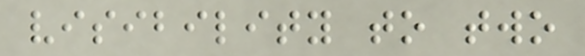visibility to two
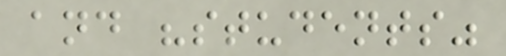and "students"
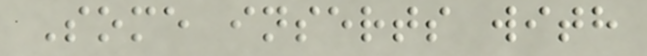Some inserts with
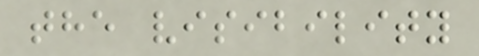the visibility
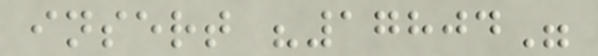insert "17804"
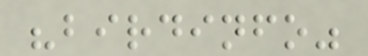"birdinfo"
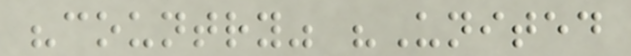"country" "United
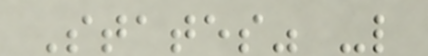States" -l
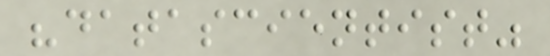"datascientist"
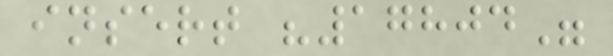insert "17804"
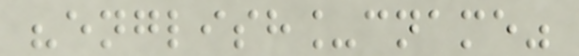"english_cname"
